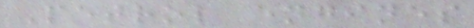Petrol engines
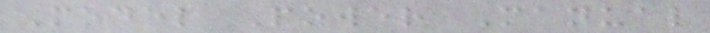Model Power Manual
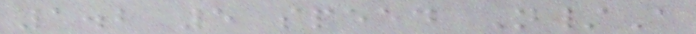1.2 5 speed N/A
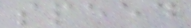speed
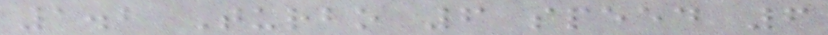1.2 Turbo 6 speed 6
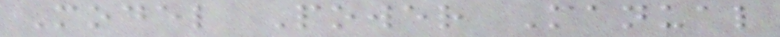Model Power Manual
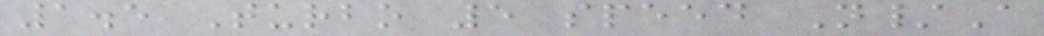1.5 Turbo 5 speed N/A
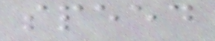speed
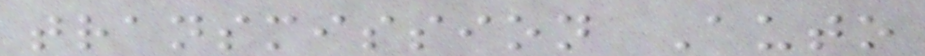transmission Auto
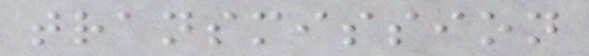transmission
